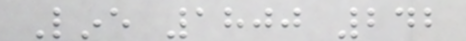Line 1800 242
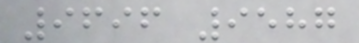9696 9587
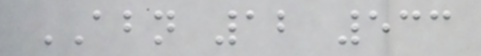ABN 12 533
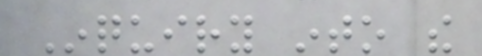Inquiry into the
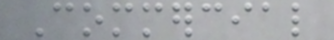Commercial
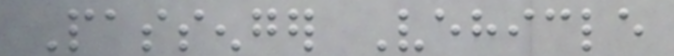Passenger Vehicle
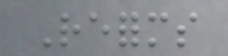Reforms
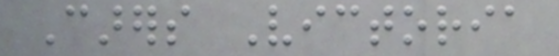Carers Victoria
